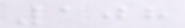108
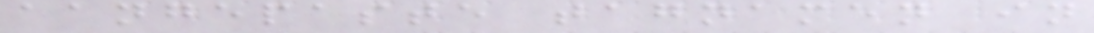aangepaste tagnamen in
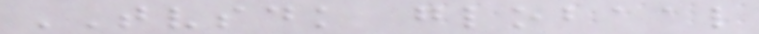TVSDK globaal
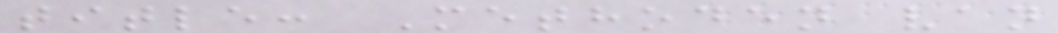title: Methoden van
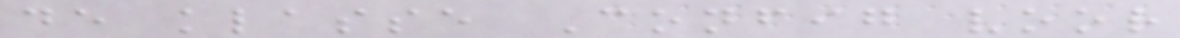de klasse Config voor
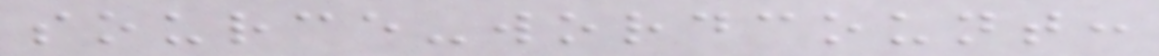source-wordcount:
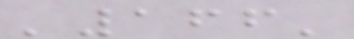'166'
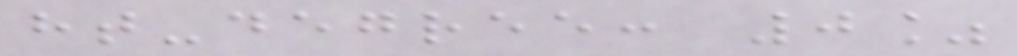ht-degree: 0%
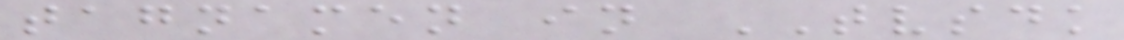tagnamen in TVSDK
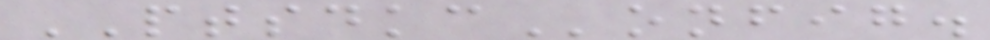PTSDKConfig.
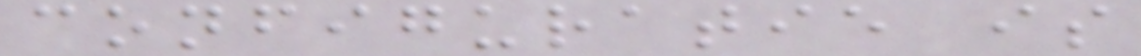configuratie is
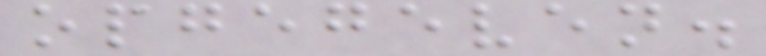opgegeven.
